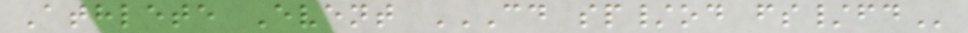Athlete Event CD SP/OD FS/FD
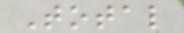Total
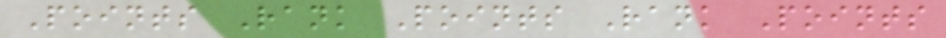Points Rank Points Rank Points
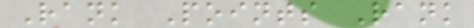Rank Points Rank
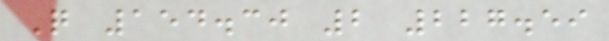Q 154.30 2 227.59
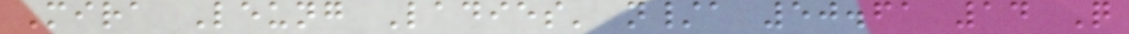Mira Leung Ladies' n/a 50.61 14 Q
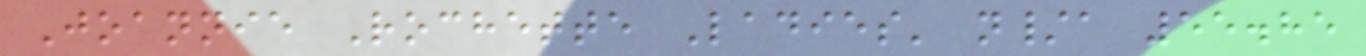Joannie Rochette Ladies' n/a 55.85
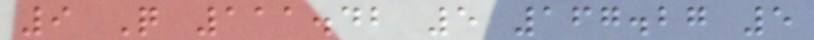9 Q 111.42 5 167.27 5
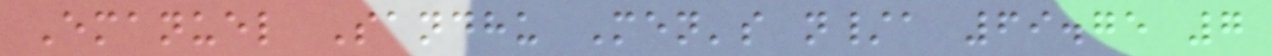Emanuel Sandhu Men's n/a 69.75 7
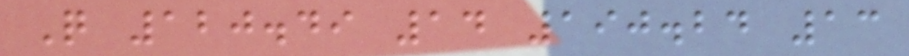Q 120.49 14 190.24 13
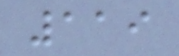119
